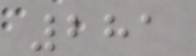281
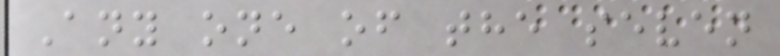Any one of the seven
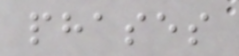phases
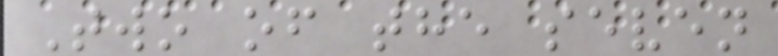Two of the seven
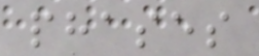phases
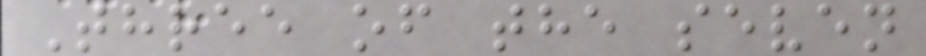Three of the seven
